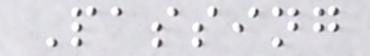Passing
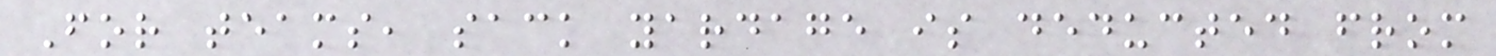For teams, sack yardage is deducted from
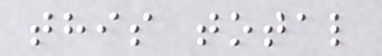this total
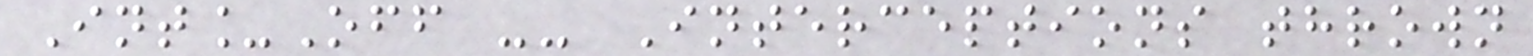Int_Off -- Interceptions thrown
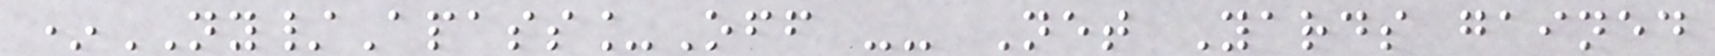*NY/Apass_Off -- Net Yards gained
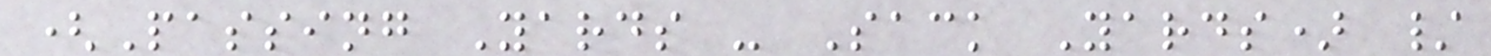(Passing Yards - Sack Yards) /
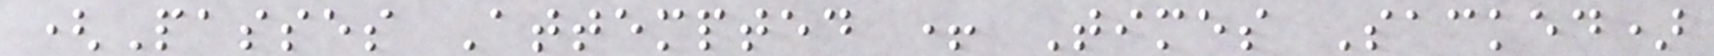(Passes Attempted + Times Sacked)
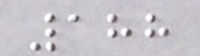188
